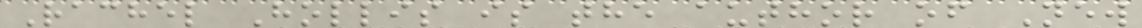Rachel Hollis is the author of New
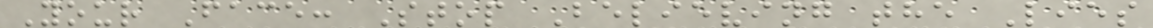Your Face: Stop Believing the Lies
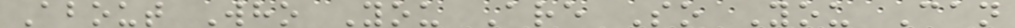About Who You Are So You Can
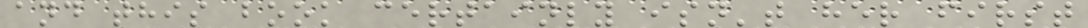and this book certainly isn't her first
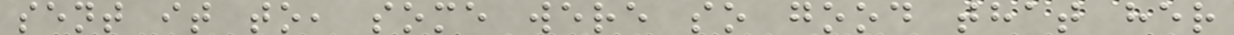sent it to, some were so good that her
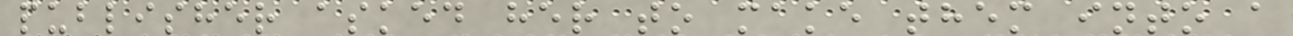publisher asked her to make them into a
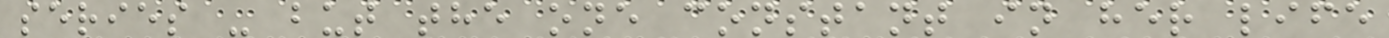series - but the one constant in her life
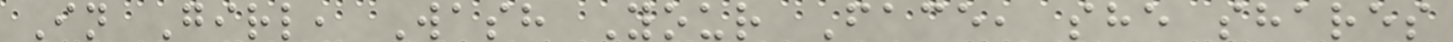In Girl, Wash Your Face, she shares
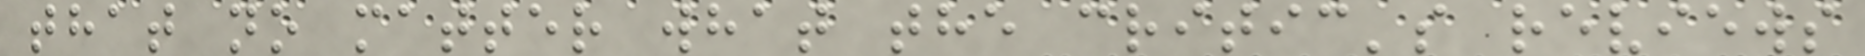that no matter what the critic's reviews
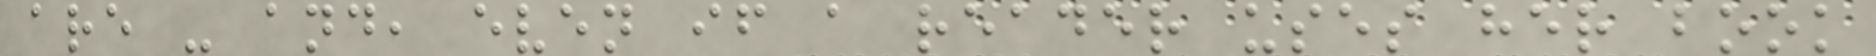are - and, even if a reader uses her book
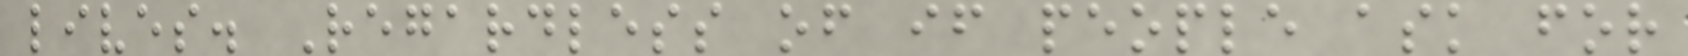lives. Regardless of if people ask for
